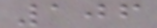106
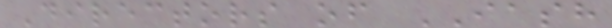Directors of IASH
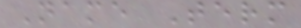Name Term
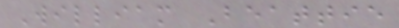William Beattie
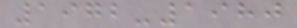1972-1980
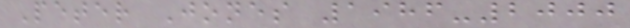Peter Jones 1986-2000
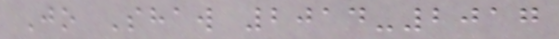Jo Shaw 2014-2017
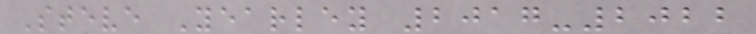Steve Yearley 2017-2022
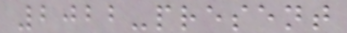2022-present
